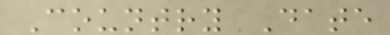Country Date
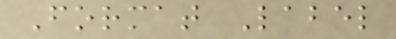Format Label
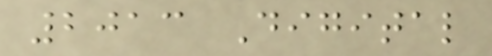2013 Digital
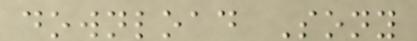download Sony
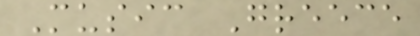Music Greece
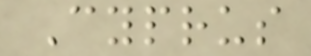Cyprus
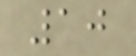10
